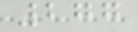277
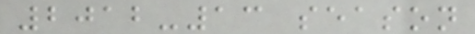2012-13 season
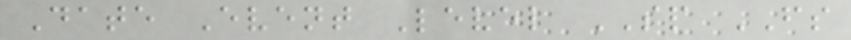Date Event Level SP FS
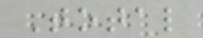Total
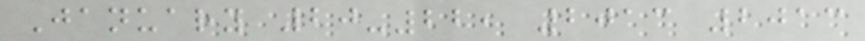January 20-22, 2013 2013
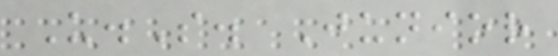U.S. Junior
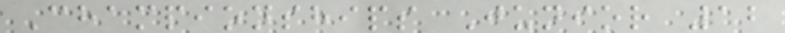Championships Junior 12
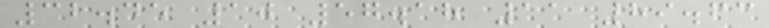32.45 10 57.18 11 89.63
